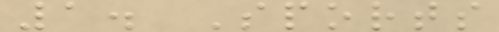1. Sports
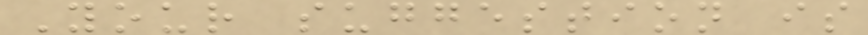Your suggestion is
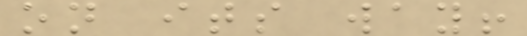on its way!
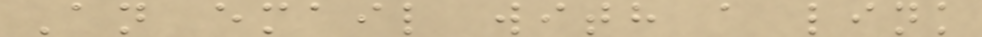An email with a link
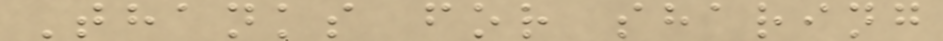Thanks for sharing
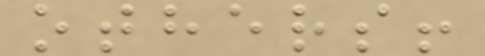others!
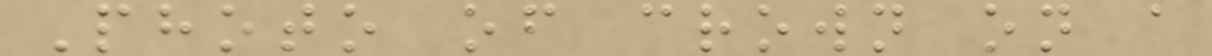Photo of crown on a
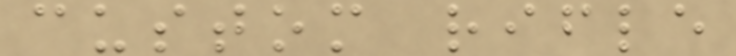custom rifle
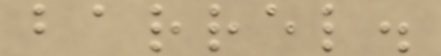barrel.
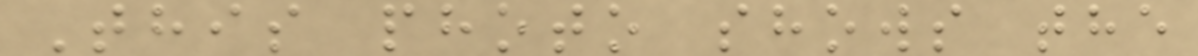This photo shows the
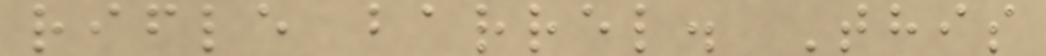rifle barrel. This
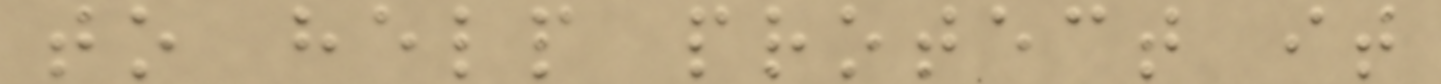to help protect it
